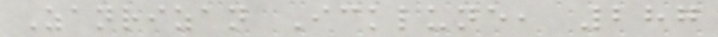Zanrizan Icklune, 287
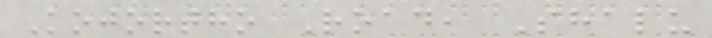Kojortho Road, Shalu
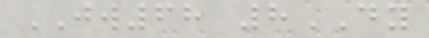JW68 8DY
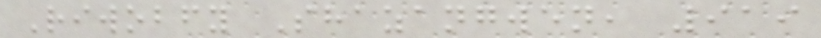Riwobfy Shazangwen, 919
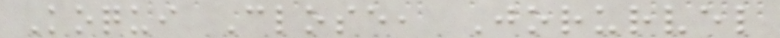Koqui Close, Jorurvel
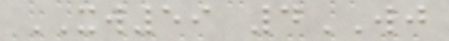XW59 4WJ
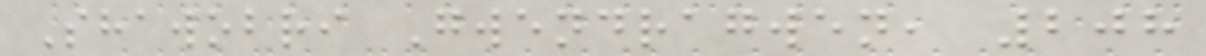Shawobri Gwendragwen, 208
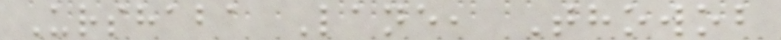Urshaba Lane, Thowob
